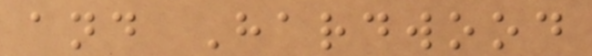and Hardwood
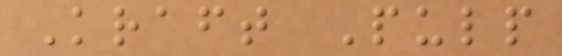Kraft Pulp
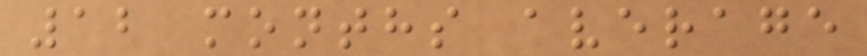12 months average
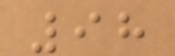98
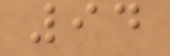94
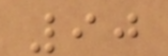90
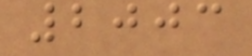2003
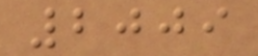2009
